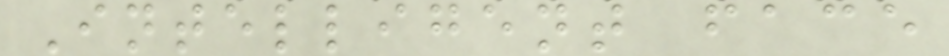Intelligent face
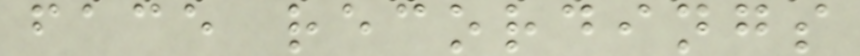face recordings
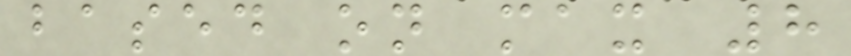based on max 8
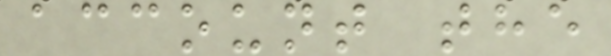account the
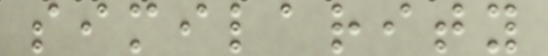similarity
